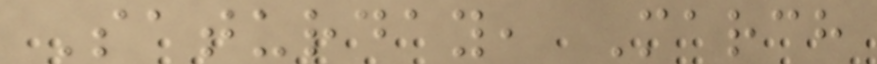Saturday, March
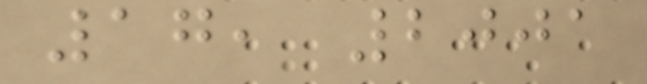17, 2001
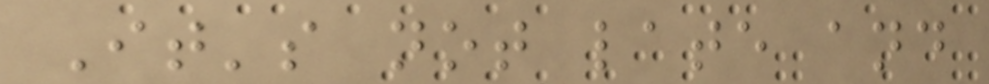It's not late and
